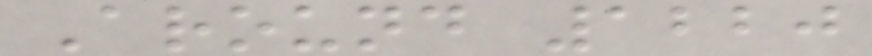Around 1220
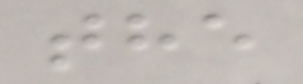the
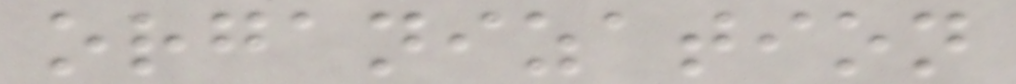organization
